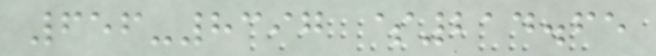656-8397 $214.65
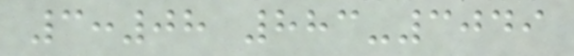3:08 883-3049
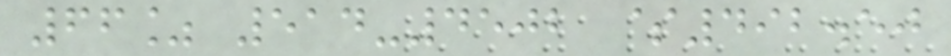66% 514-4502 $492.50
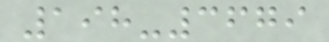198-3679
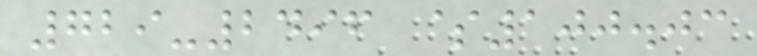729-2496 $100.03
